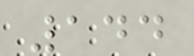144
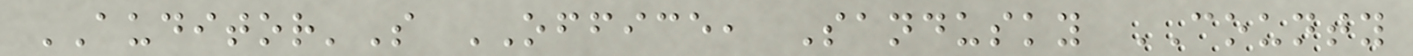AUDITOR'S OFFICE, Sandusky COUNTY
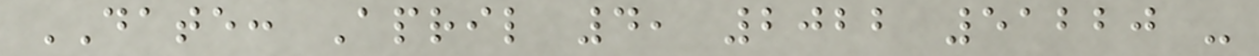DATE: April 4, 2022 51220 -
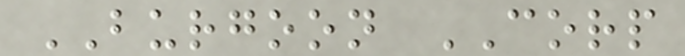BURGOON CORP
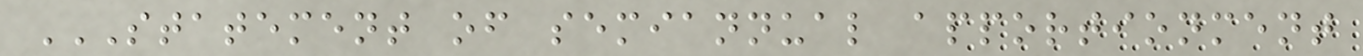STATEMENT OF SEMIANNUAL APPORTIONMENT
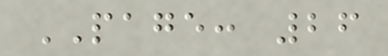PAGE: 26
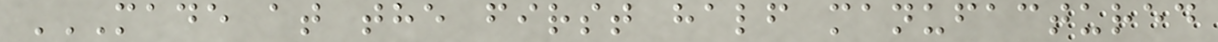MADE AT THE FIRST HALF MANUFACTURED
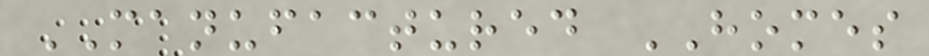MANUFACTURED HOMES
